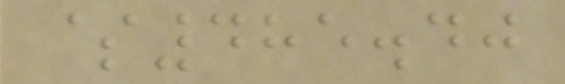$485.40
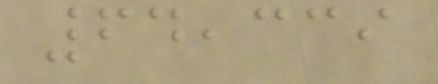64,339
